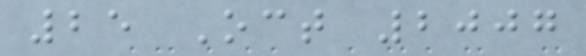25 Oct 2007
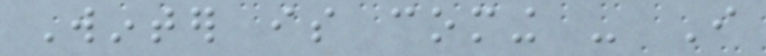Winter is coming - I
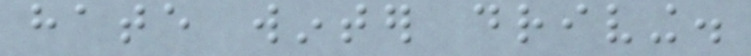hate winter driving.
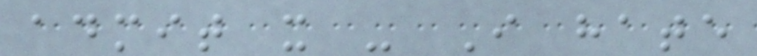admit it - I hate
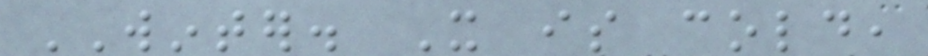WINTER. It is cold,
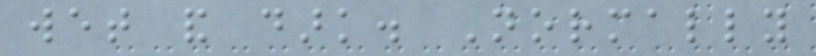wet and dark. Normally
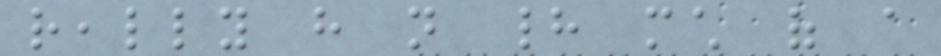really have not had much of a
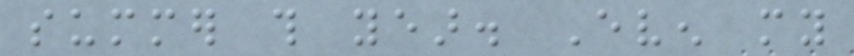summer this year. Even my
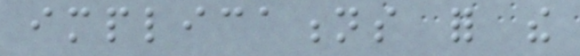implications for the
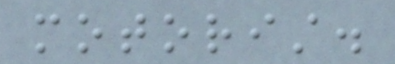motorist.
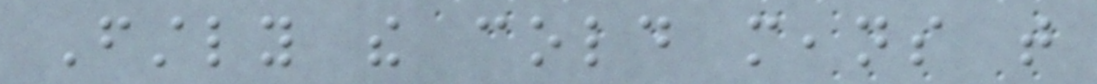Firstly the cold means that
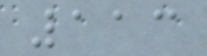113
